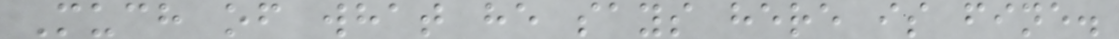Much of what he says here is fine.
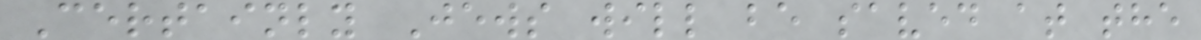Certainly Jews will be saved at the
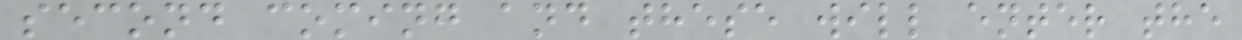second coming and these will enter the
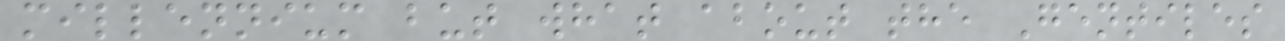millennium but what about the Gentiles
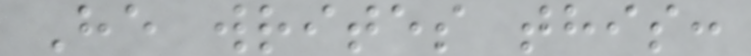He writes this:
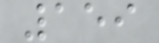159
